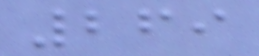269
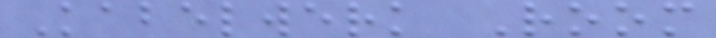Kabelwerk Room
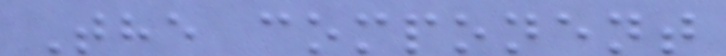The component
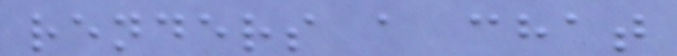renders a chat
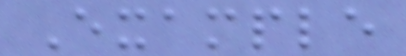Example
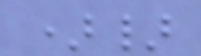)}
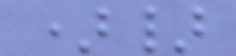)}
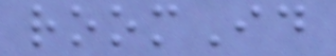roomId
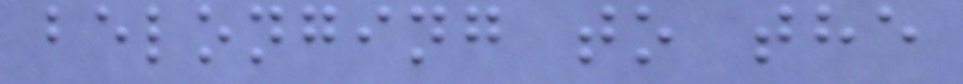belonging to the
